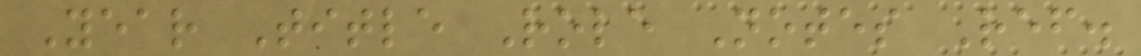Year Title Role Notes Ref.
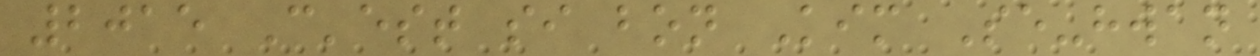2015 C'est si bon Kim Se-hwan
